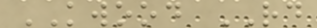KWOOD RD
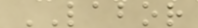LABOR
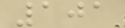101
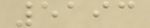5193
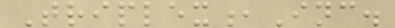Triplex,Inc.
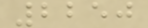2250
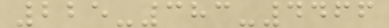225-383-4466
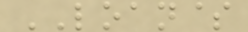LOAN$
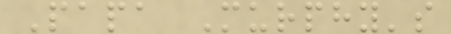Papa Murphy's
